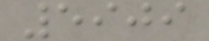5909
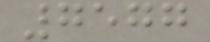7577
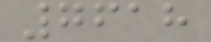7618
